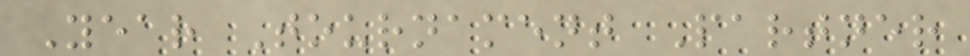Year Tournament Partner
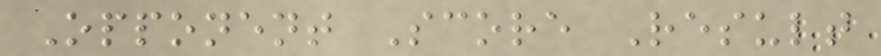Opponent Score Result
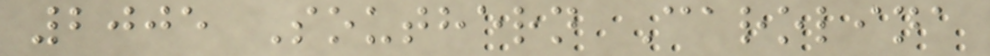2005 Southern Carolina
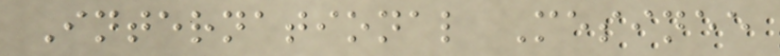International Mesinee
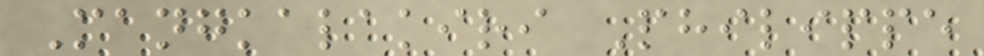Mangkalakiri Philippe
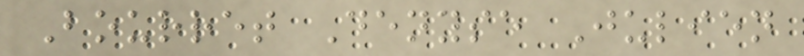Bourret Denyse Julien
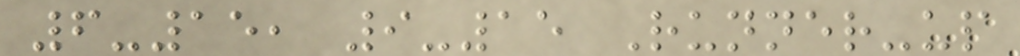6-15, 9-15 Runner-up
